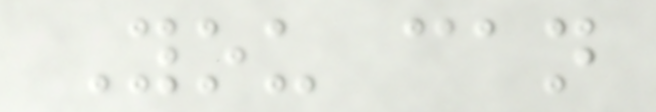You can
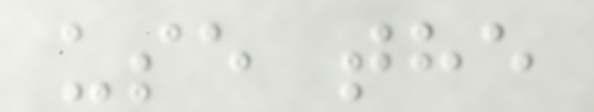use the
